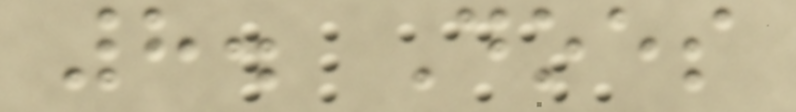8. Does
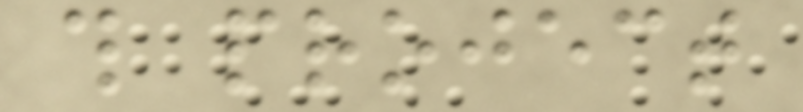this project
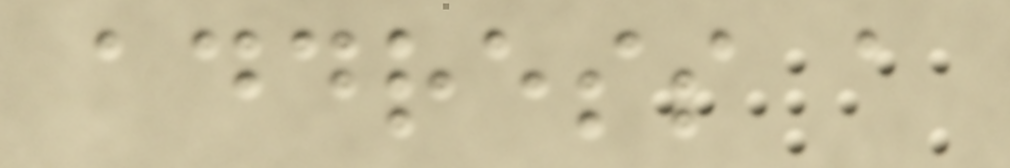address a
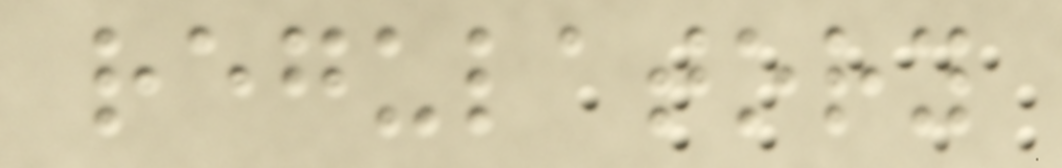regulatory
